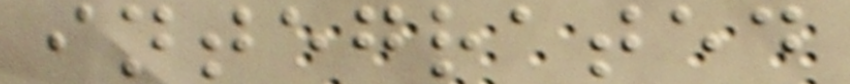integrated
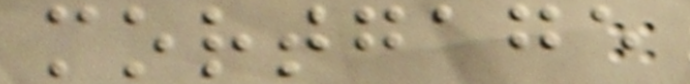mortgage
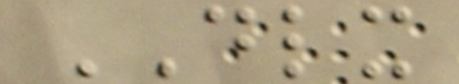DLX
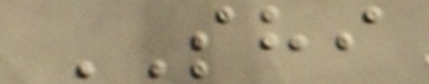SHI
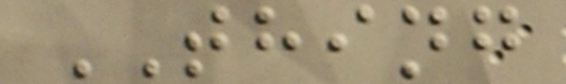THING
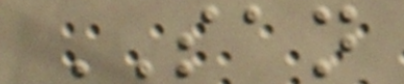SAN
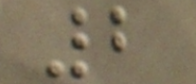2
